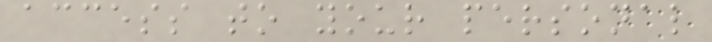access to your personal
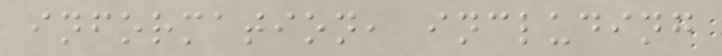information, including
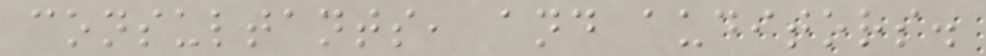consultants, and auditors.
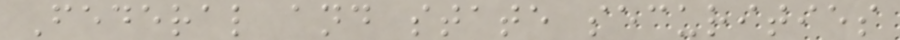Federal and state securities
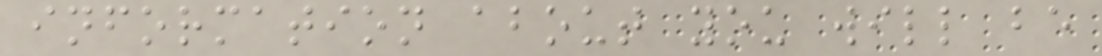information about you will be
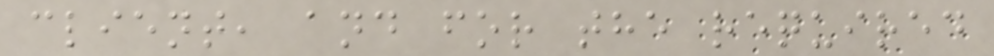client, and for the required
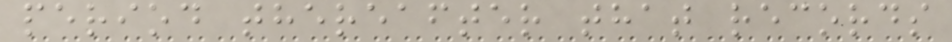period thereafter that records
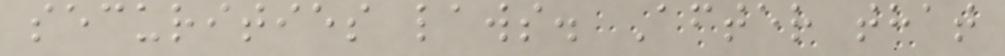securities laws. After that
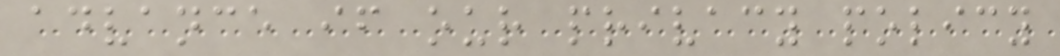advance if our privacy policy
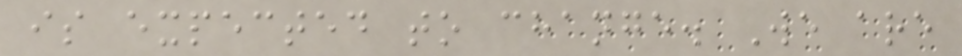is expected to change. We are
